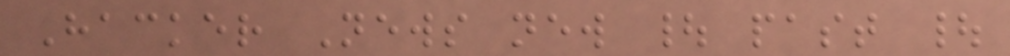Hacker News new | past |
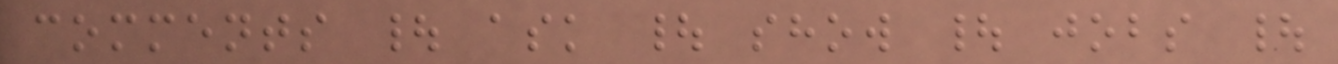comments | ask | show | jobs |
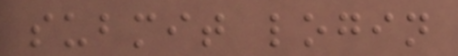submit login
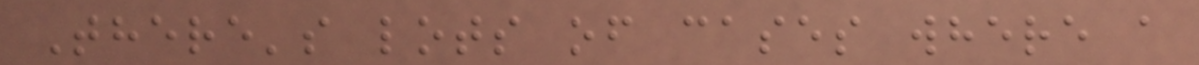There's lots of cases where a
